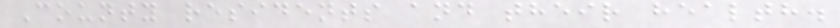County residents and their health.
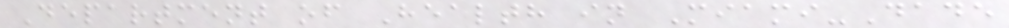Department of Health in Miami-Dade
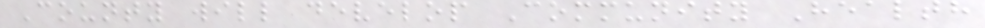County will develop Community Health
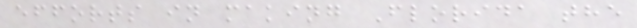efforts in making Florida the
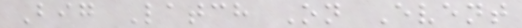Big Latch On Event
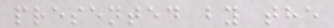presented by the
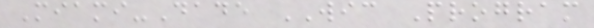Miami-Dade WIC Program
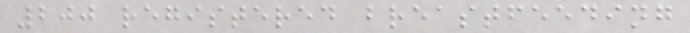200 registered breastfeeding
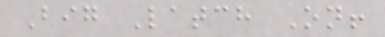Big Latch On!
